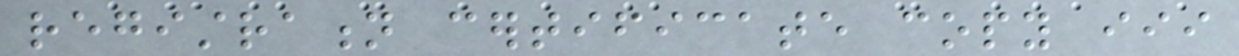registration certificate copy iii
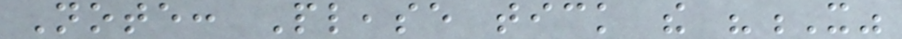Note: Please tick the "X"
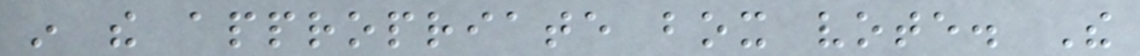in the appropriate box vote. The
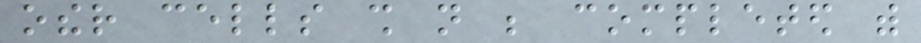other cells shall not be completed with
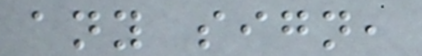any sign,
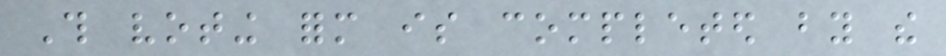This voting form is completed by the
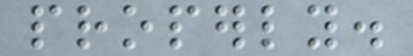properly.
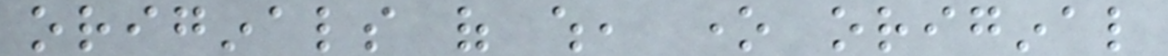originals of which, one original
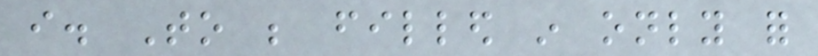i. To be filled in only for
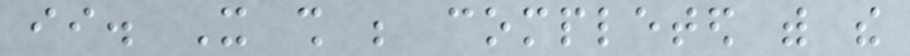ii. It shall be completed with the
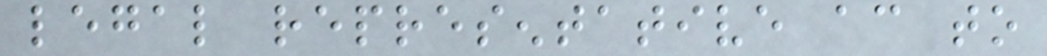legal representative according to
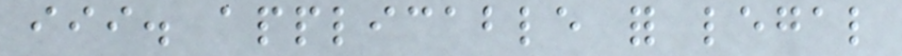iii. applicable for legal
